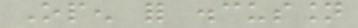Open for discussion
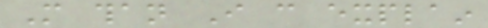More than I can explain
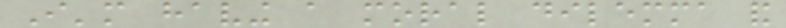I'm having a moral dilemma and
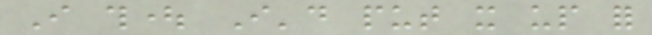I thought I'd put it up for
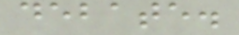debate.
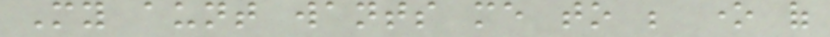My aunt wants me to be one of
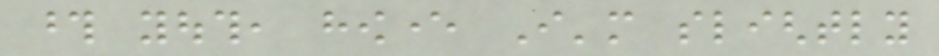those youth, however I'm slightly
